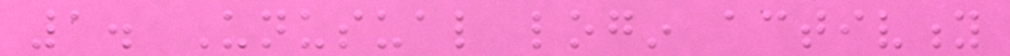1. Unusual login activity
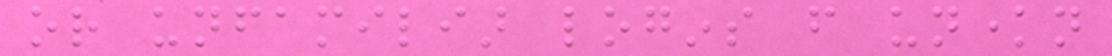or unfamiliar logins from unknown
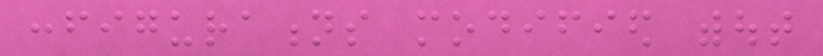configurations modified without
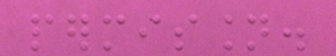permission.
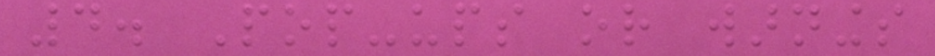4. Pop-ups or warnings
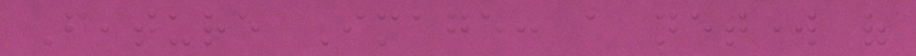Feature Image: a network of
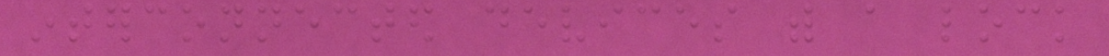interconnected devices with a lock
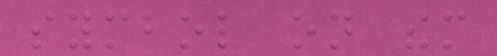symbol on them
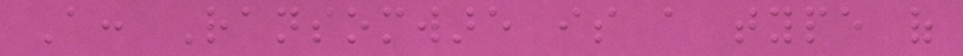A: Ransomware is a type of
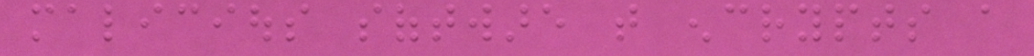malicious software that encrypts a
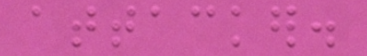attacker.
